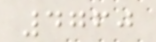4760
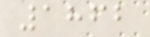1862
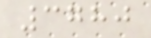3780
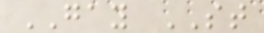GAY ST
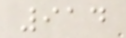914
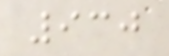930
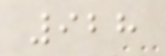928
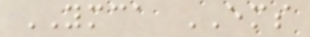YMCA EMS
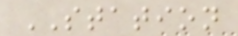STATION
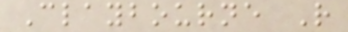Claybourne R
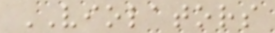VIOLATORS
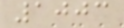1003
